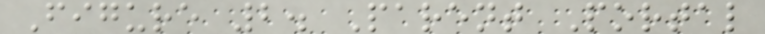Figure 2. Parent Portal
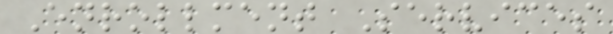Enrollment Services
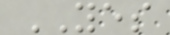YES
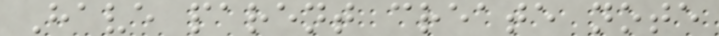Have parent create note
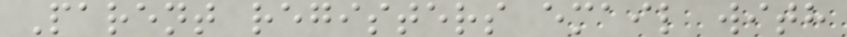Parent registers email with
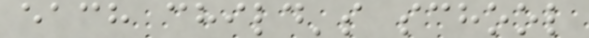each child's school
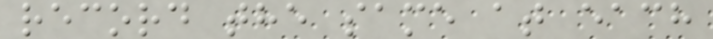record the same at each
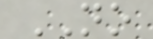NO
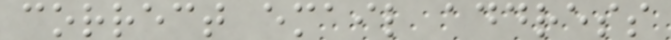correct email address
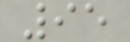95
